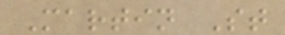Martin St
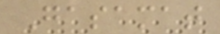Gasamat
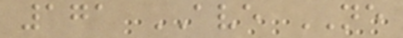171 AVE NE
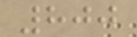800
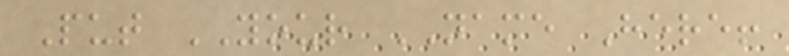Put YOUR NAME Here!
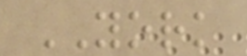YORK
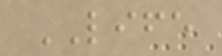LIFE
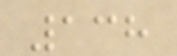138
